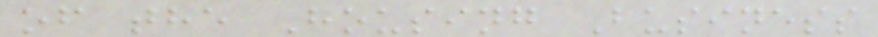of the Housing Business
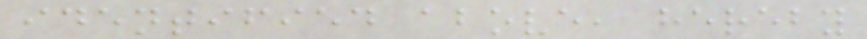identified above, hereby
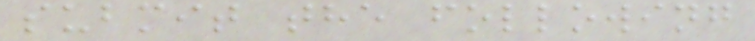submit the following
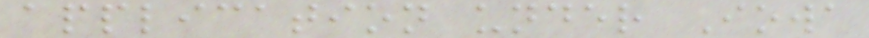application under Iowa
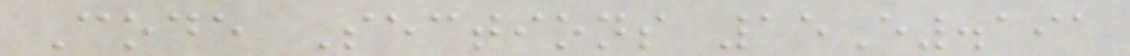Code Sections 15E.191
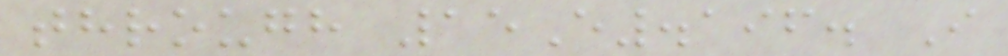through 15E.196. I
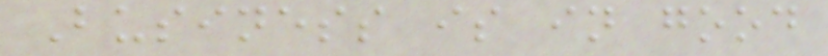Business is in good
